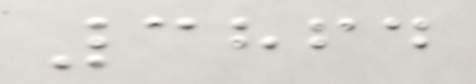3864
